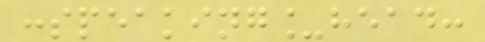:speaking_head:
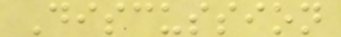Discussion
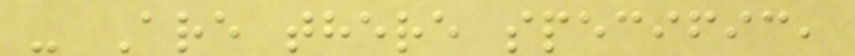- Are there specific,
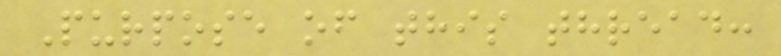Purpose of this thread:
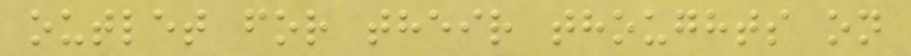outlet for their thoughts on
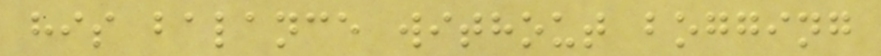his balance without bogging
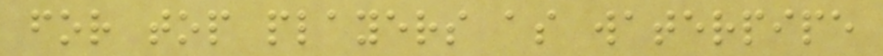for top players as waterpipe
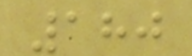180
